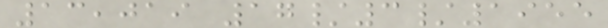13,019 17/3/1955
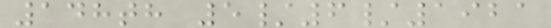148th 5/6/1921
